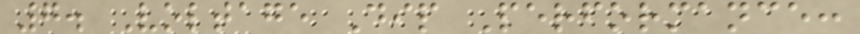7. Voltage Dip Performance:
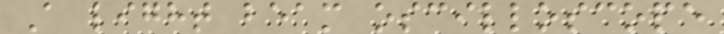A light beam oscilloscope
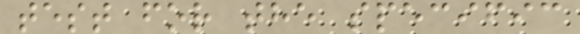test for the specific
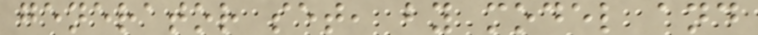generator set, by model and
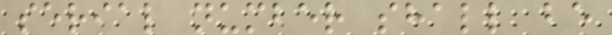serial number shall be
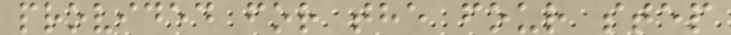provided for the four step
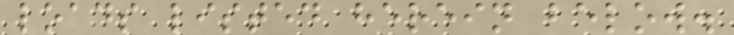loads listed herein below.
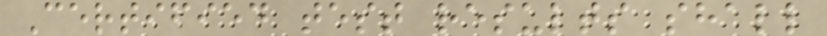Certified test results shall
